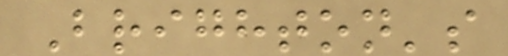Brighton's
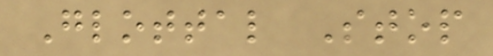Glottal Stop
